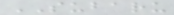SUBARU
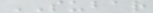SUBAR
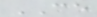CE
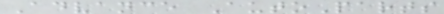Advance AutoParts
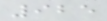925
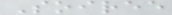Soiree
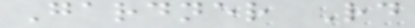Gardner Rd
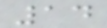14
